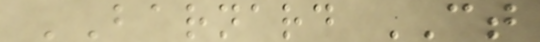BARNARD CT
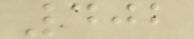402
